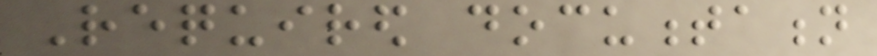Required documentation
